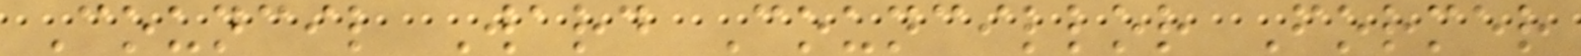Council Ward Councillor Former
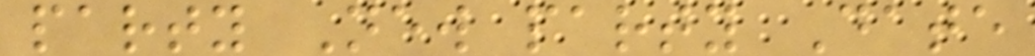party New party Date
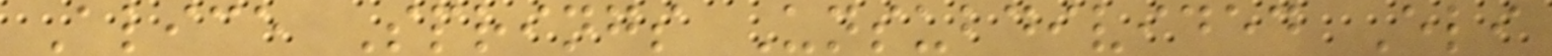Alice Springs Unsubdivided Eli
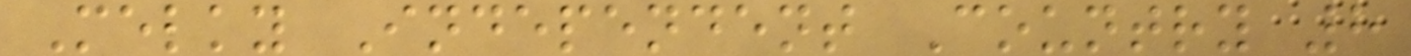Melky Independent Country 8
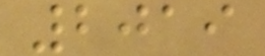2019
